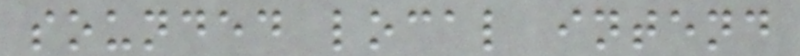sounded local intend
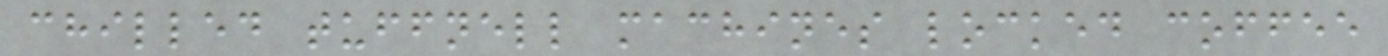chilled tuffnell machines locked coffee
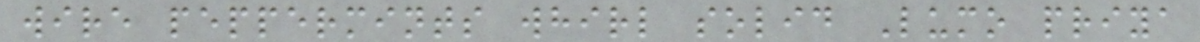wire peppermints whirl solid Lumo priya
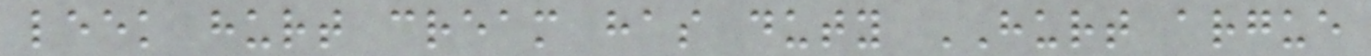leek hurt cream has duty HURT argue
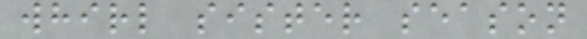whirl sister season
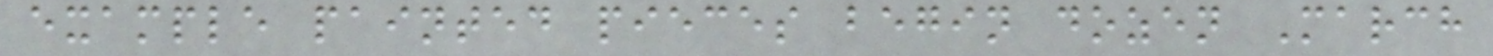example painted pieces begin dozen March
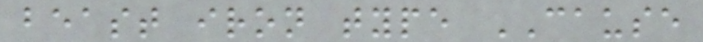beast iron type CAUSE
